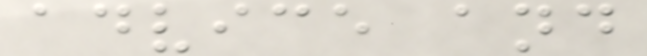advice and
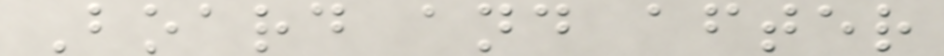Board and after
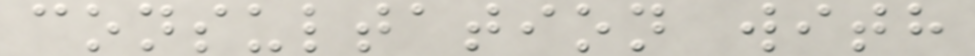consultation with
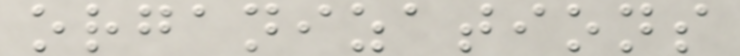organizations
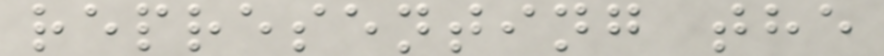representing the
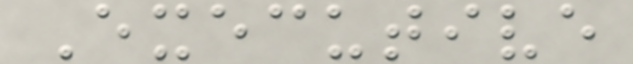Executive
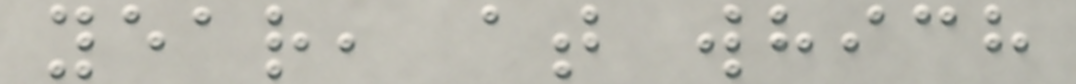year, at which
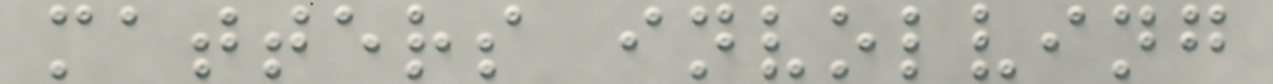matters involving
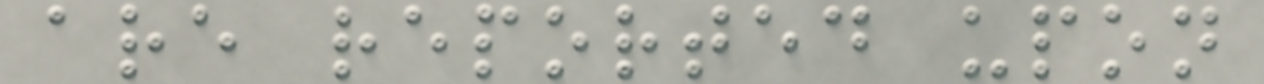are reported upon
